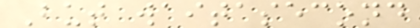But waitasecond
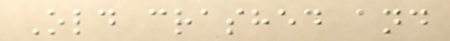Old crashed and
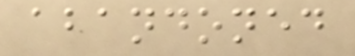abandoned
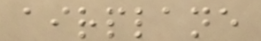airplane
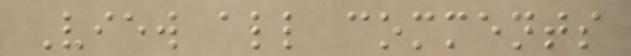View all comments
